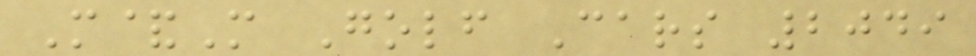M&M Golf Cars 2049
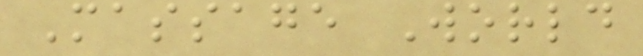Massage World
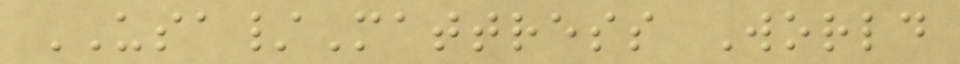USA/Mattress World
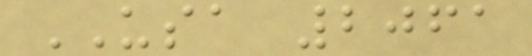USA 2061
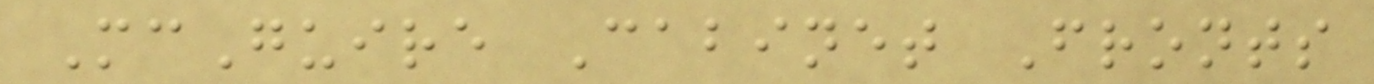McGuire Cabinet Fronts
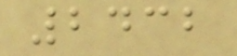2432
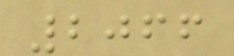2066
